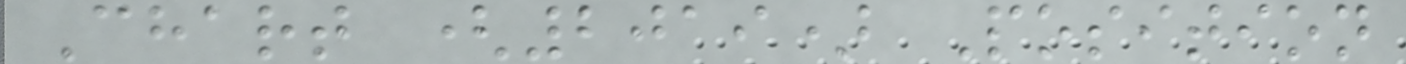Chart (2019) Position
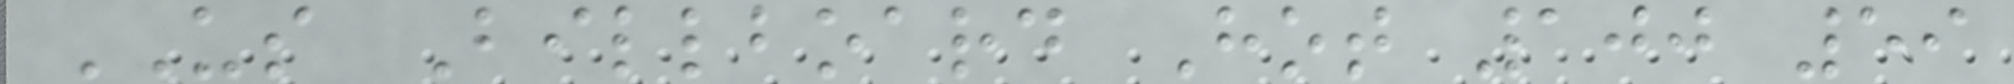US Billboard Hot 100 59
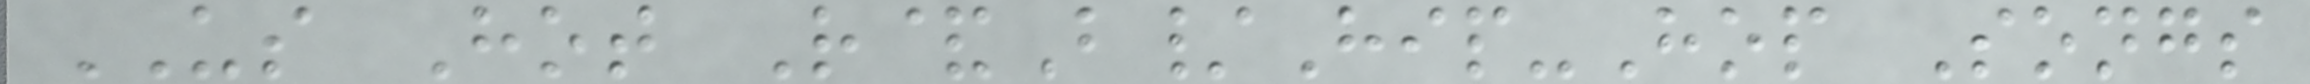US Hot R&B/Hip-Hop Songs
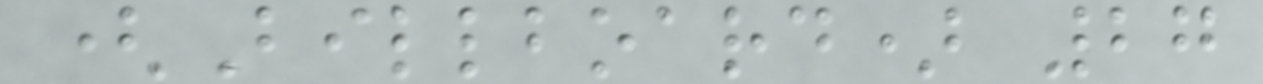(Billboard) 27
